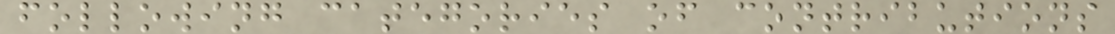following categories of contributions
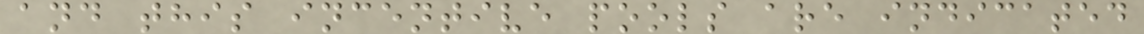and this incentive pools are indicated
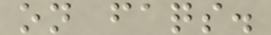on faqs.
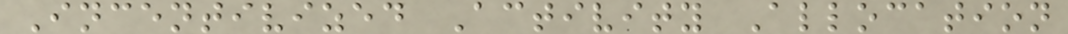Incentivized Activity Allocation
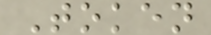Token
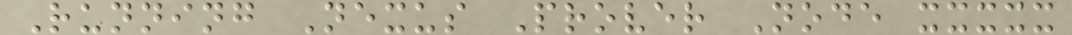Running Nexus Prover Node xxxxx
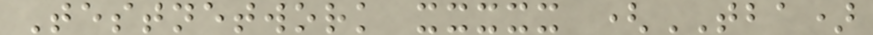Testnetwork xxxxx (TBA)
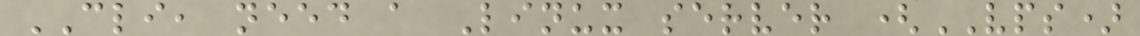CLI, need a Linux server (VPS)
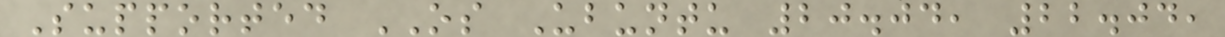Supported OS Ubuntu 20.04, 22.04,
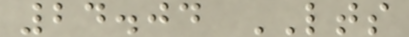24.04 LTS
